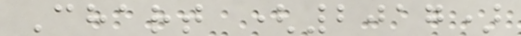Chart (2017)
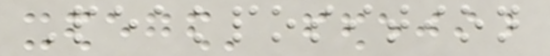Peakposition
